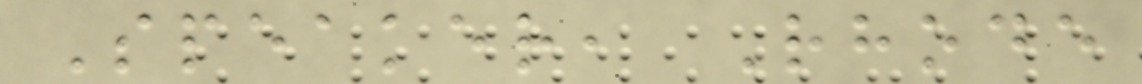Speaker, Rhode
